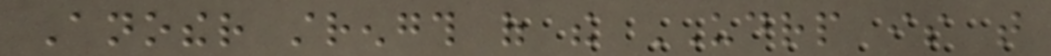Another strength of the UDRP is that
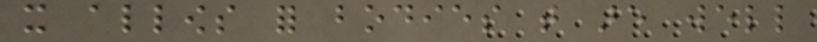it allows for bodies that are well
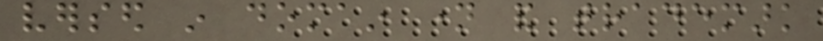versed in domain name and trademark
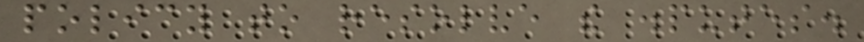policy to resolve the disputes.
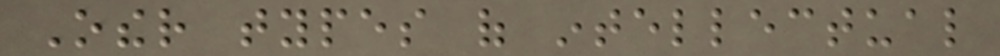Other types of intellectual
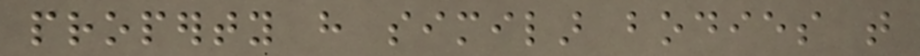property have similar bodies that
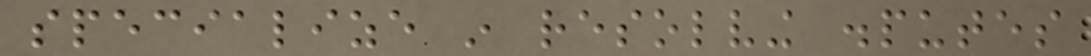specialize in resolving disputes
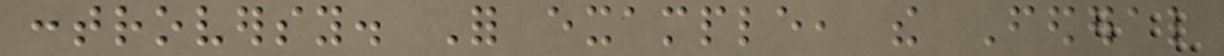controversy. For example, the Federal
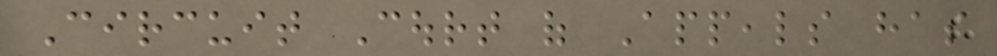Circuit Court of Appeals has
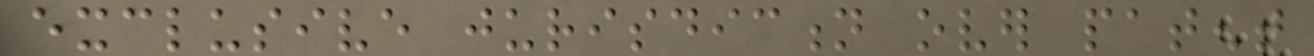exclusive jurisdiction over patent
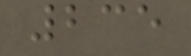235
